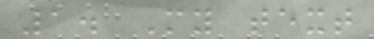1. My text
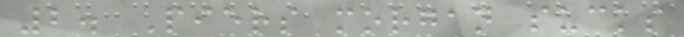2. Piers morgan sucks
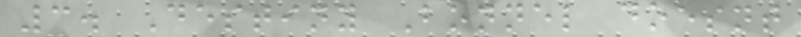3. Destiny Bonnel doesnt
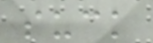suck
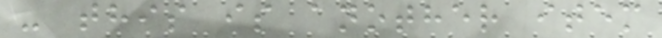- this is another item
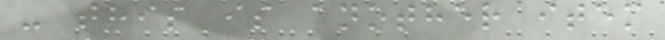- this is another item
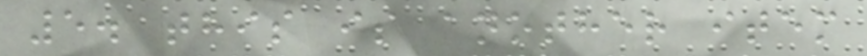5. this is another item
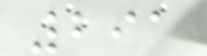291
